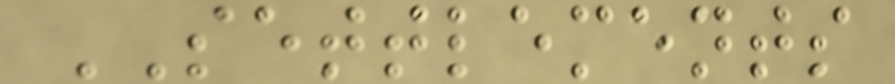SETTLEMENTS
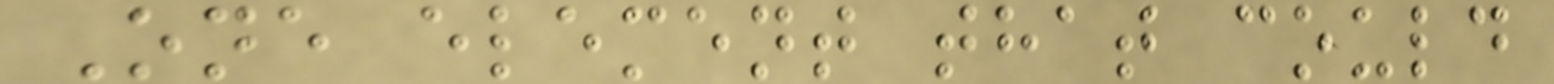One element that could
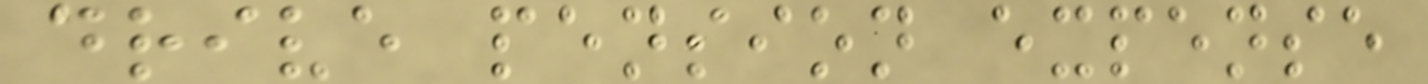drive pension expense
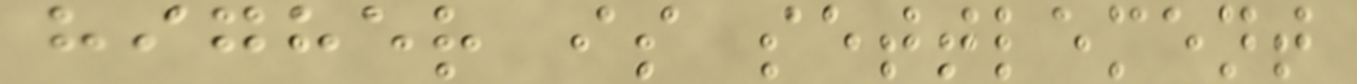higher is settlement
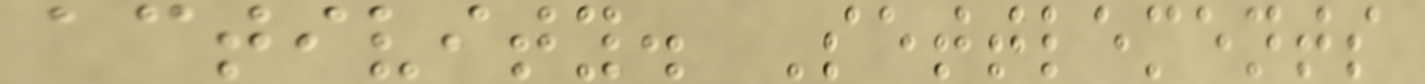activity. Settlements
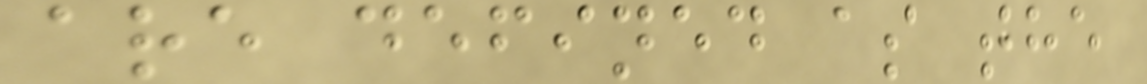are defined as the
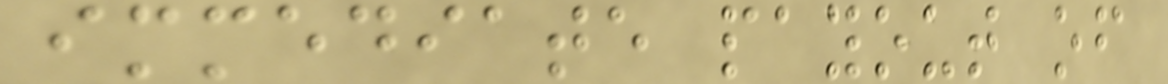immediate payout of
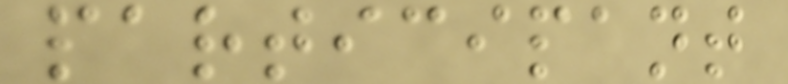participant
